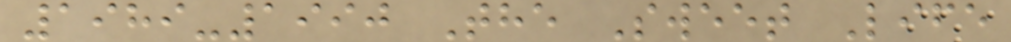1989-1990 The Sweet Life
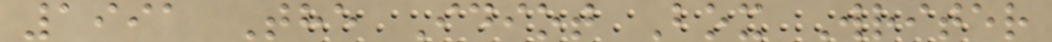1991 The Idiot Box Writer
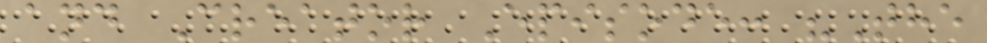and Creator Episode: "The
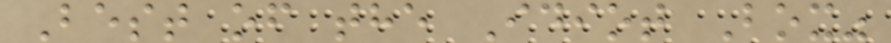Best of the Idiot Box"
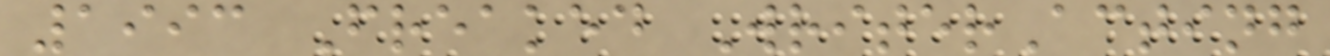1993 Freaked WriterActing
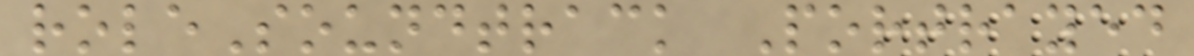roleSoundtrack Portrayed
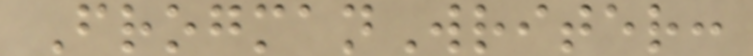FrogmanWriter:
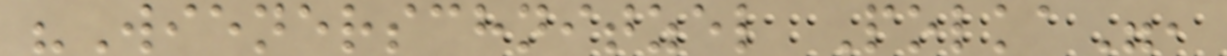"Wienerschnitzel Polka",
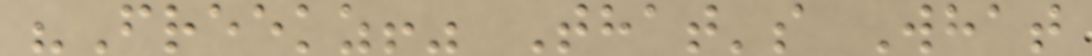"Freekz!" That's What
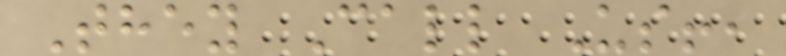They Call Us!,
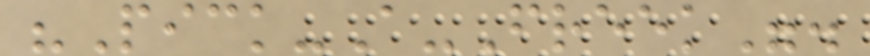"Pick-A-Freek".
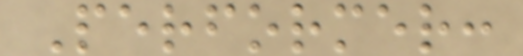Performer:
